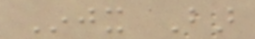Injx Bar
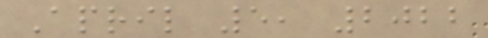April 5, 2022
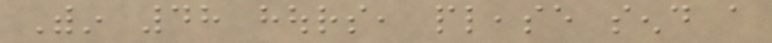Within 48 hours, please send a
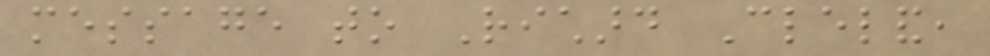message to Richard Cleland,
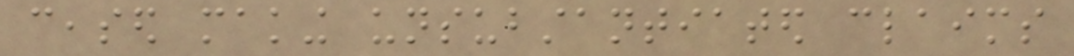ceased making unsubstantiated claims
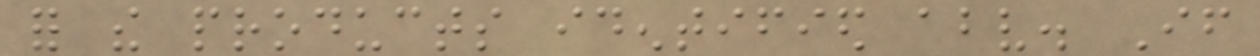for the products identified above. If
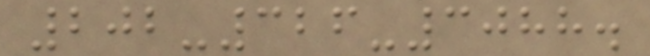202-326-3088.
